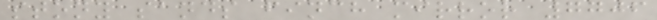stony sands finch mirror 7706
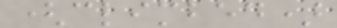(climbed)
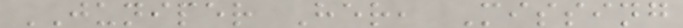JUNIPER Her, Missing
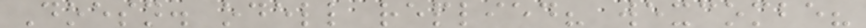Doesn. odell replied? wexcombe?
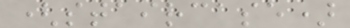(staircase)
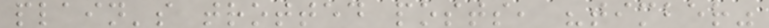plain's trotted posts, "timber"
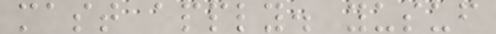mast apply. yusuf
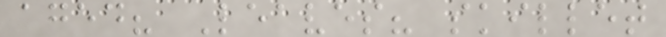aged? Leaves? skillet
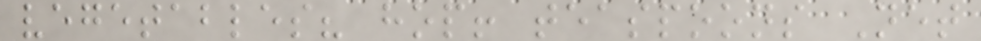vegetables? hop! teaspoons Net
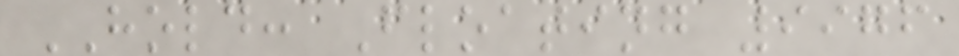HOLD: Floating 9976
